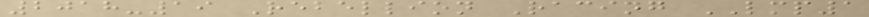2018-19 Rebellion Racing LMP1
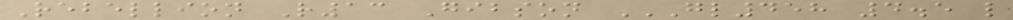Rebellion R13 Gibson GL458 4.5 L
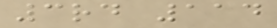3rd 114
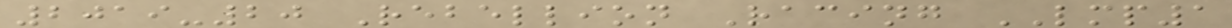2019-20 Rebellion Racing LMP1
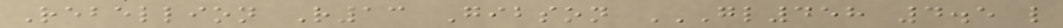Rebellion R13 Gibson GL458 4.5 L
